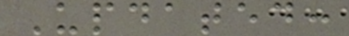Updated:
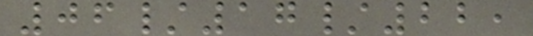06/17/22,
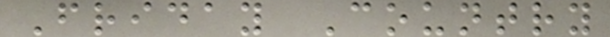Friday Country
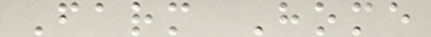Farm Home
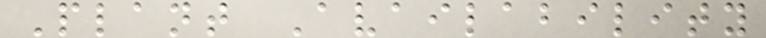Plant Availability
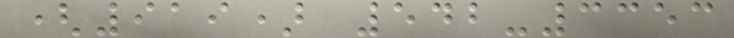(919) 542-3353
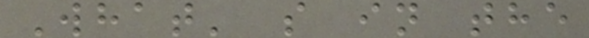What' s in the
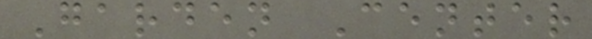Garden Center
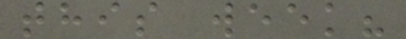this week?
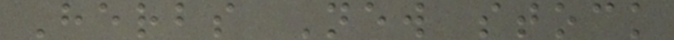Herbs New stock
